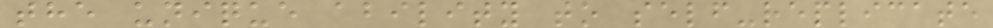the unique ability to self-replicate
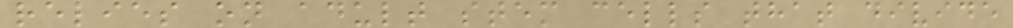relies on adult stem cells that divide
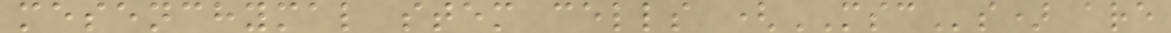mesenchymal stem cells (MSCs) are
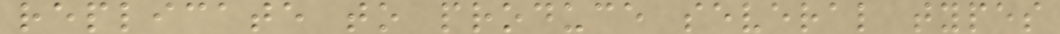replicate to produce several types
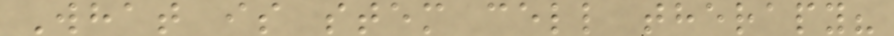What is stem cell therapy?
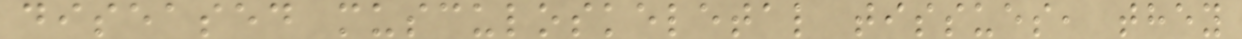diseased musculoskeletal tissues, they
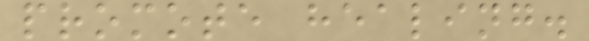promote healing.
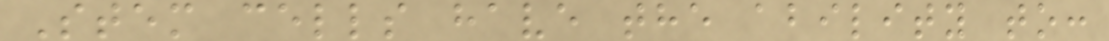Stem cells have the ability to:
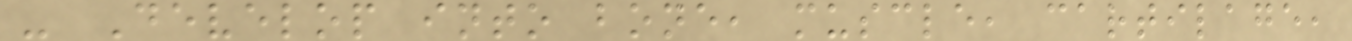- Develop into bone, muscle, cartilage,
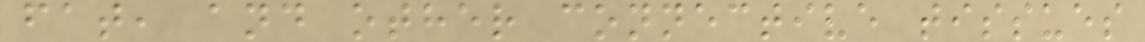fat, and other connective tissues
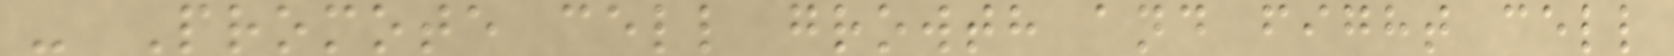- Promote cell growth and fight cell
